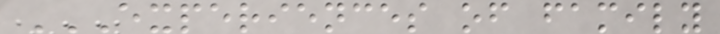EXPERIENCES OF FAMILY
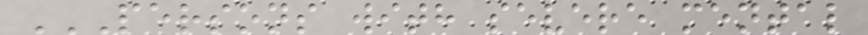PERSONS WITH SEVERE MENTAL
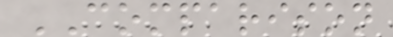COMPARISON
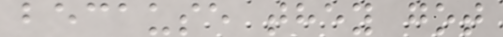because they got
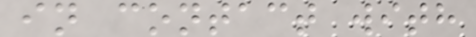in contact with
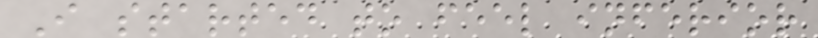I started to feel inferior
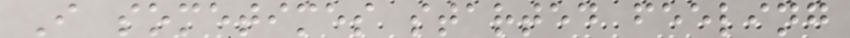I sometimes started feeling
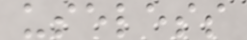useless
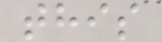this
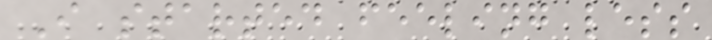I started feeling less
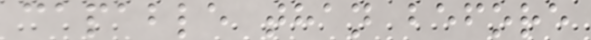capable than before
